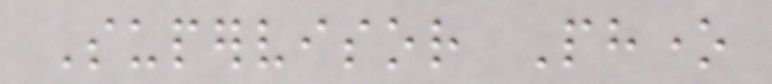Supervisor Phone
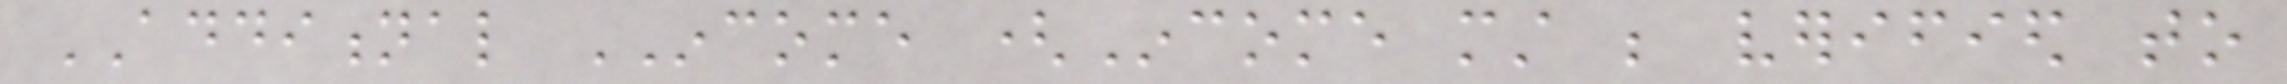ADDITIONAL INCOME (Income must be verified to
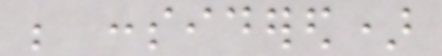be considered)
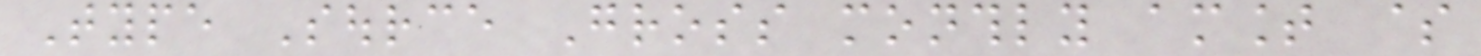Type Source Gross monthly amount $
